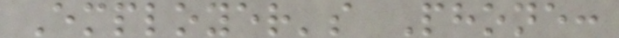Employer's Phone:
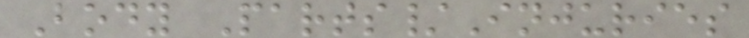Body Parts/Injuries
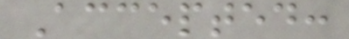Accepted:
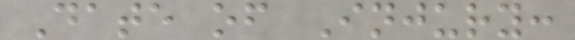Date of Injury:
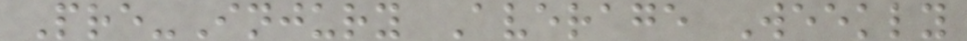Pre-Injury Average Weekly
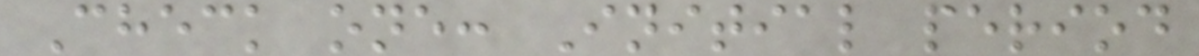Check one: Initial period
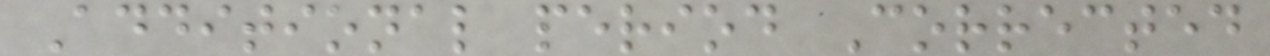Additional period Corrected
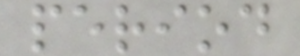period
